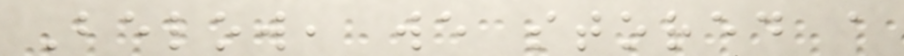Below, we stored a
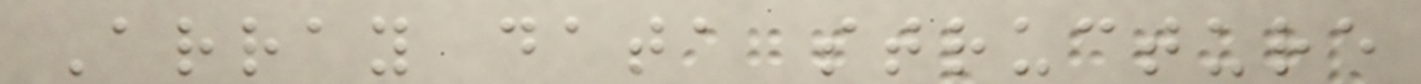Array data structure
